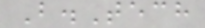B.Tech
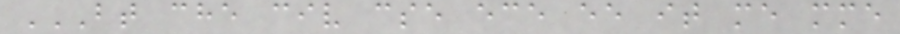BT CHE CIV CSE ECE EE IT ME MME
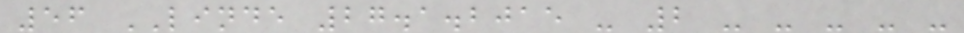56 LINDE 27.1.2015 - 2 - - - - -
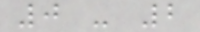0 - 2
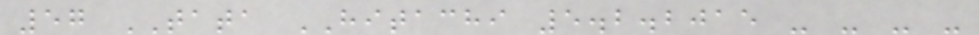57 TATA HITACHI 5.2.2015 - - - -
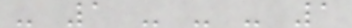- 1 - - - 1
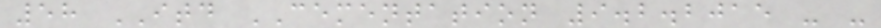58 ITD CEMENTATION 9.2.2015 - -
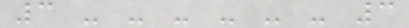3 - - - - - - 3
